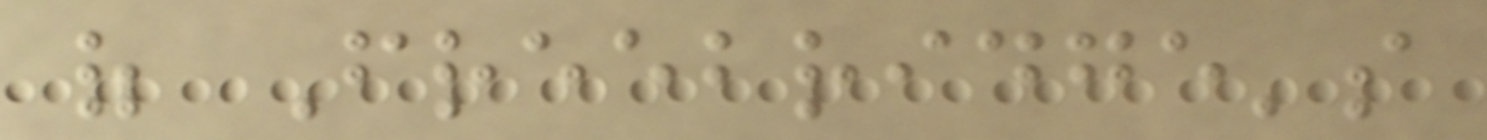of Freebridge's
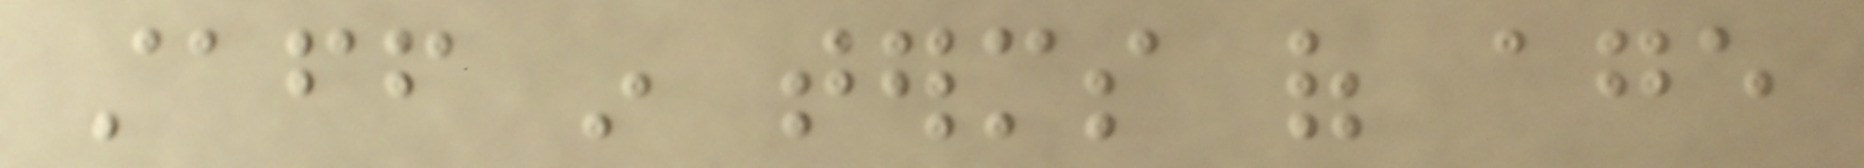staff in terms of age
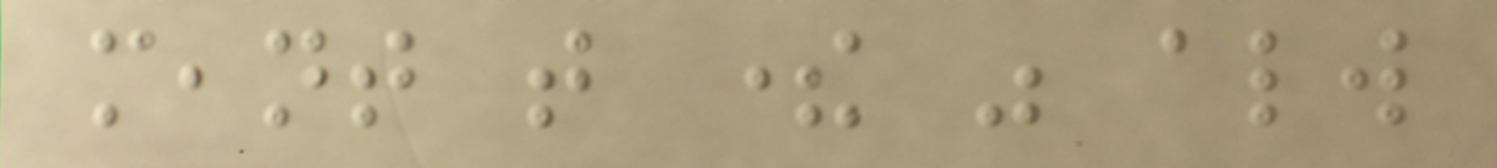meant that there was always
